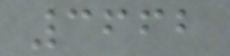3662
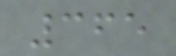365
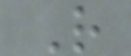R
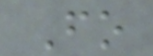Fo
